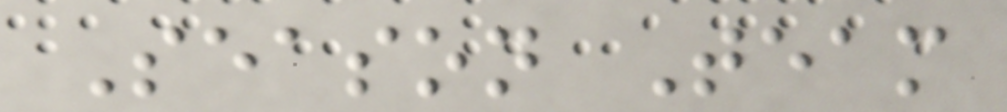Season Team
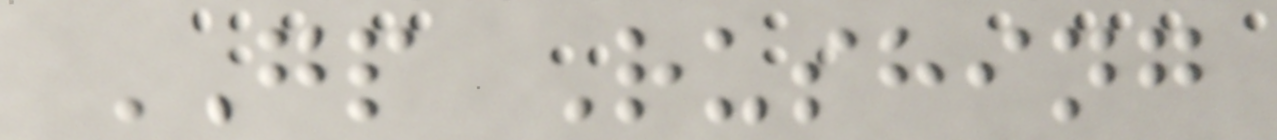GP Rushing
